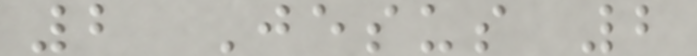2 Jesus 2
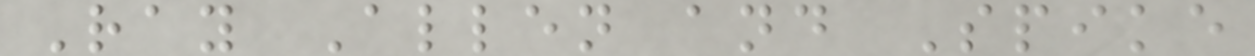Ray Allen and Spike
